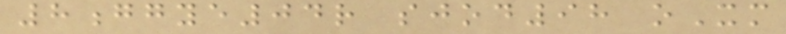8ggye04r sjod98 oXm
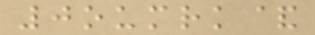0oumrk&
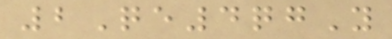2Qe4qgY
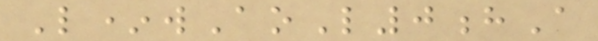L*wAoL0hA
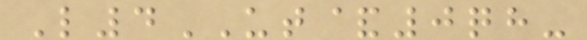L4UT&0qh-
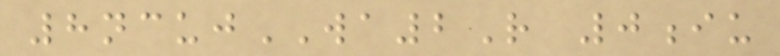8ncujWA2R 0iu
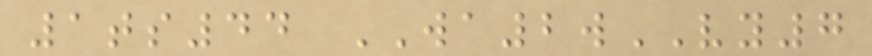1ts44 WA2wVY7
